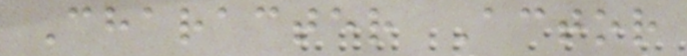Character Actor
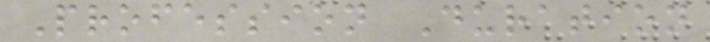Profession Duration
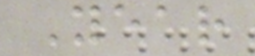Year
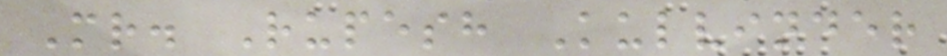Mr. Rupesh Kulvinder
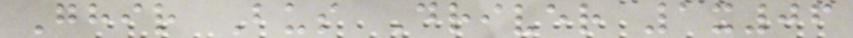Ghir Bus Driver 1x06
